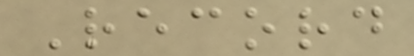Record
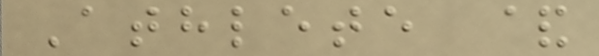Athlete &
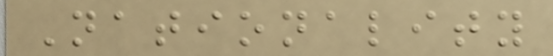Nationality
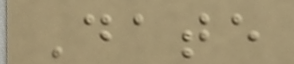Date
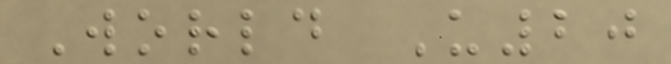World U20
